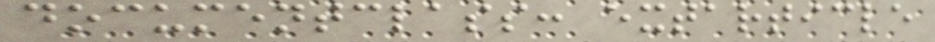documentclass: extarticle
